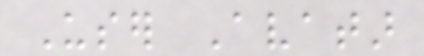User Avatar
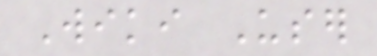Wiki User
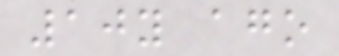10y ago
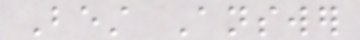Best Answer
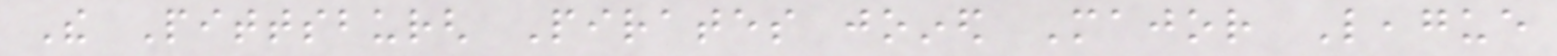The Pittsburgh Pirates joined Major League
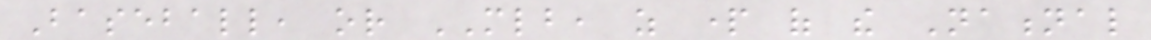Baseball, or MLB, as part of the National
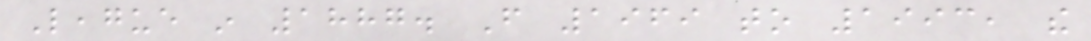League in 1887. From 1969 to 1993, the
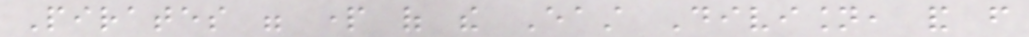Pirates were part of the East Division, and from
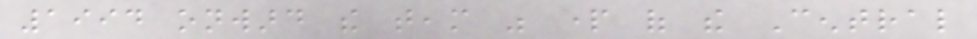1994 onward the team was part of the Central
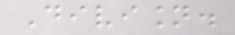Division.
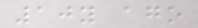10y ago
